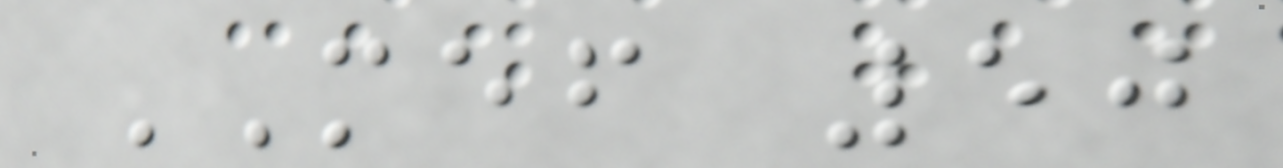MEF 50
